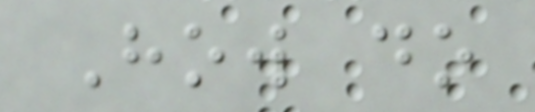How do
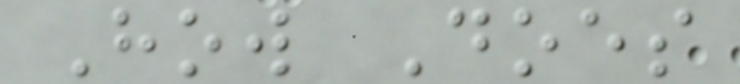How Does
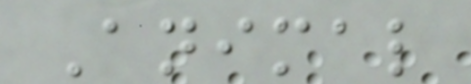Animal
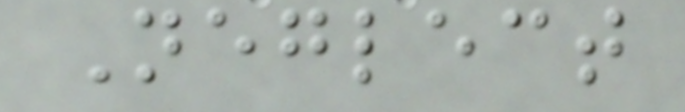Neglect
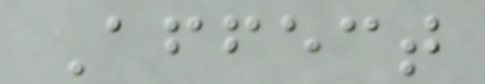Affect
